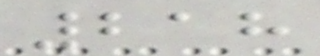218
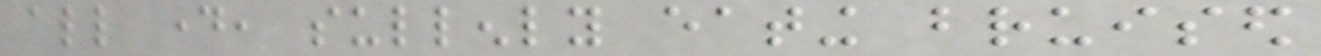all day, sullenly eating bruised
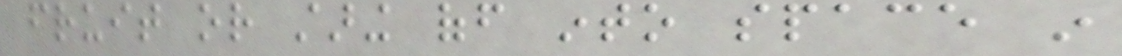fruit or staring off into space in
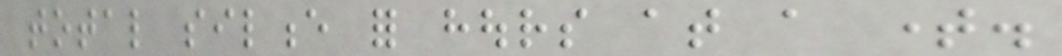total silence for hours at a time.
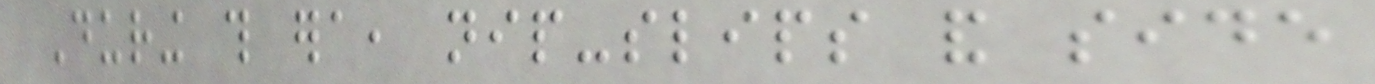During this era, nip-slips and side
